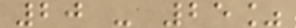20 - 25%
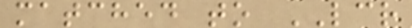matched to LCR
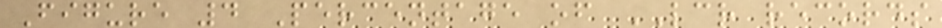Figure 4 Percentage of LCR records
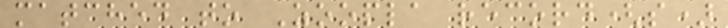matched to Zoopla record(s)
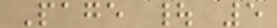Page | 5
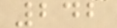242
